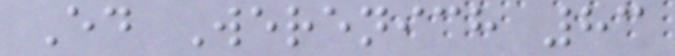Ed Werenich 83
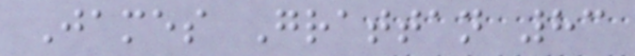James Grattan 83
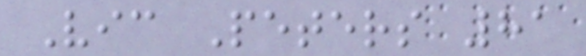Vic Peters 81
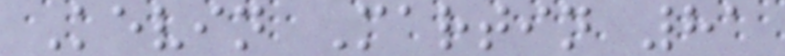Kevin Martin 81
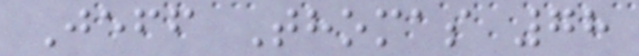Jeff Thomas 78
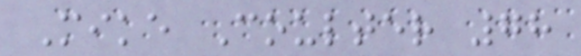Mike Coulter 78
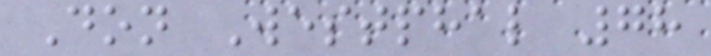Don Westphal 78
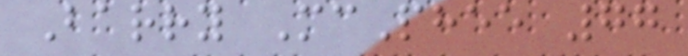Barry McPhee 77
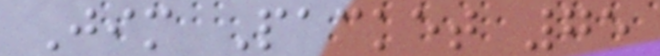Jim Packet 75
